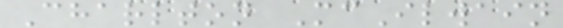Charlton McIlwain
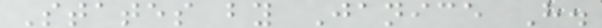States by Janice H.
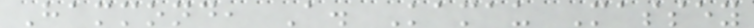Hammond, A. Kamau Massey
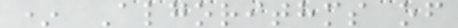* Algorithms of
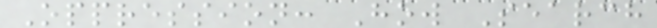Oppression: How Search
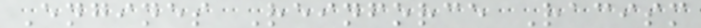Engines Reinforce Racism
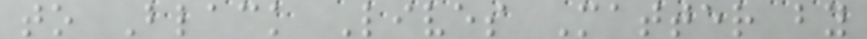to Black Lives Matter by
